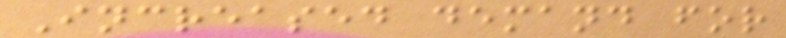Increased demand for
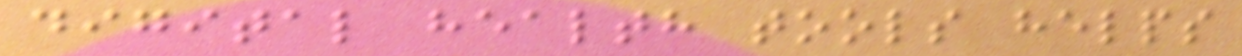digital health tools helps
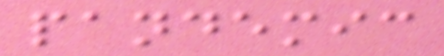pandemic
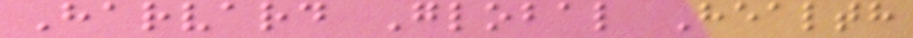Harvard Global Health
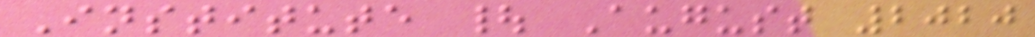Institute | August 2020
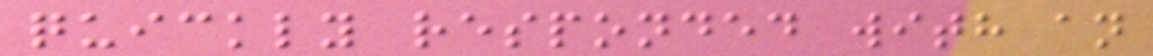quickly responded with an
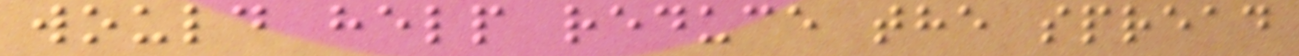would help reduce the spread
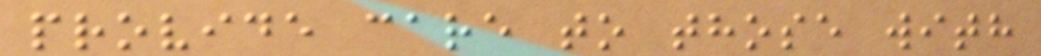provide care to those with
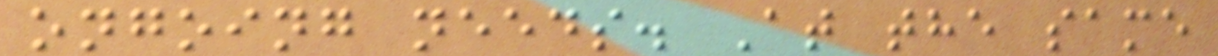ongoing needs. At the same
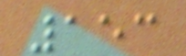153
